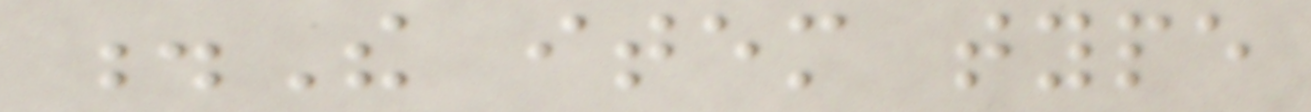.The item type
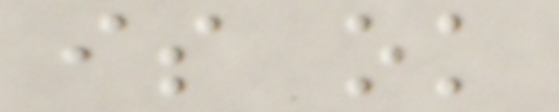is ok
